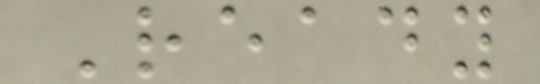Ready
